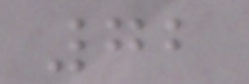72
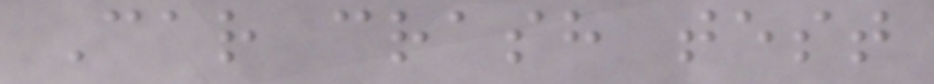Car crash test
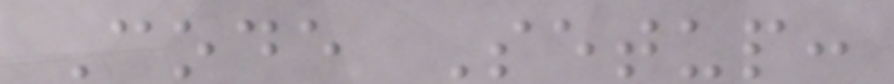Code Setup:
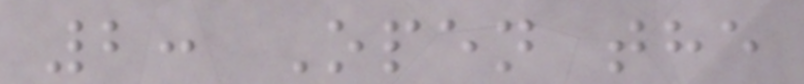2: Open the
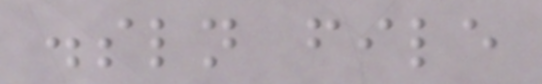.sln file
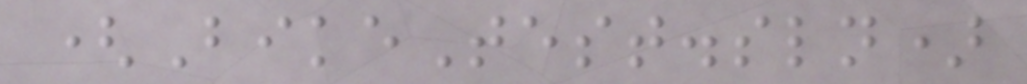(BikeTest.sln)
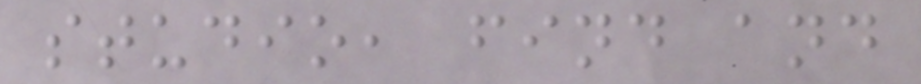studio, find and
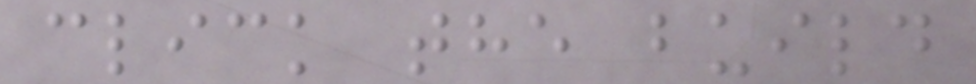click the build
